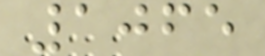1065
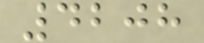4208
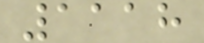1118
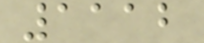1112
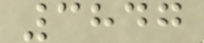3847
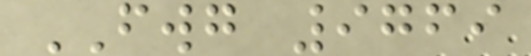FWG 9769
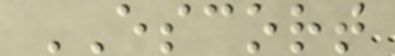ESCORT
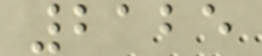2125
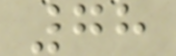78
